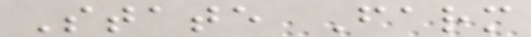State Farm
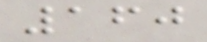160
